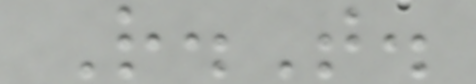R.T.
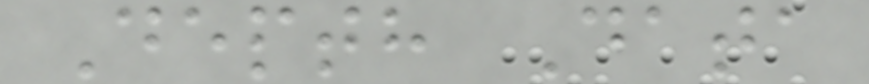Depth Data
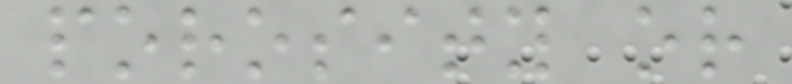porosity or
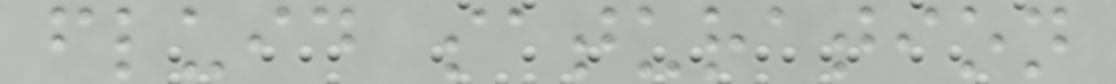fluid saturation
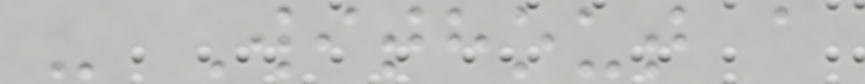- Without a
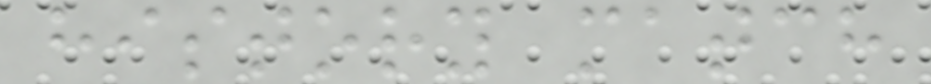history match
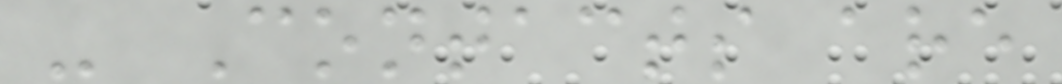- Contacts are
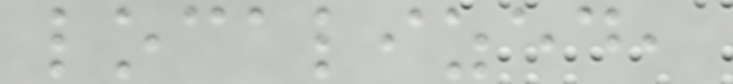localized,
